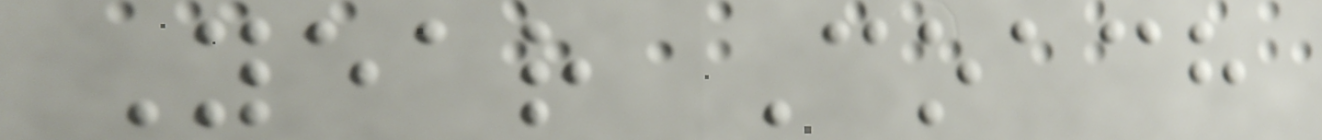Year Coach
